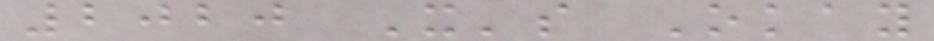2020 It's Okay
